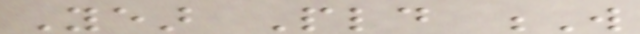Year Pld W
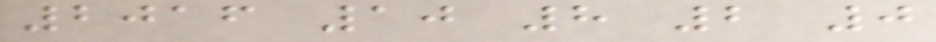2016 10 8 2 0
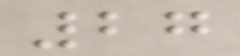27
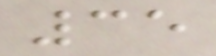35
